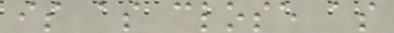is as close as
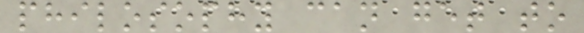philosophy can get to
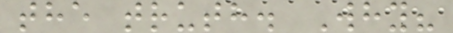the truth. Why?
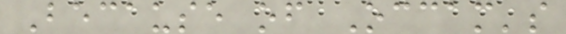Because of Occam's
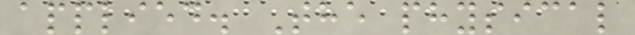applied. The physical
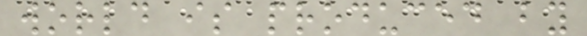world is produced by
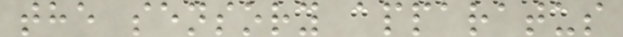the sensory apparatus
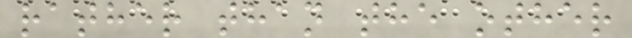rather than the other
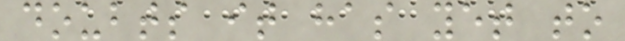doubts it has yet to
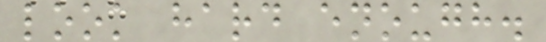look hard enough.
